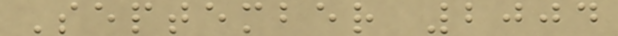September 2004
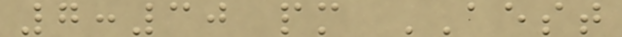7:30 pm AEST
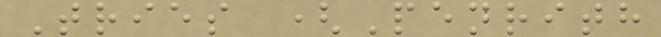Tries (Penrith
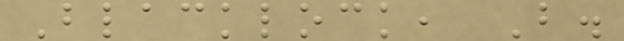Blacklock, B.
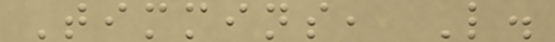Timmins, L.
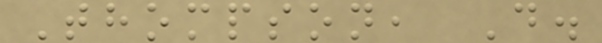Thompson, D.
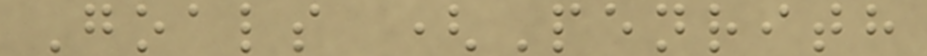Goals (Penrith
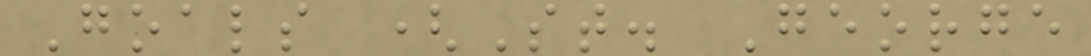Goals (St. George
